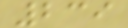239
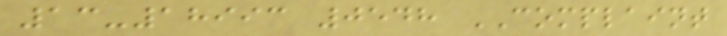13-18993 0548 COMPLAINT
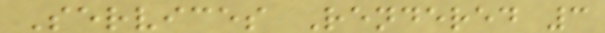Services Rendered 3
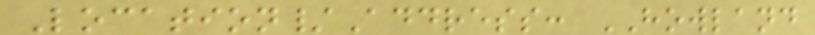Location/Address: HOWLAND
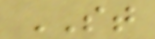ST
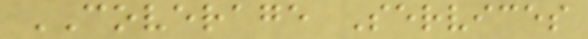COVERAGE Services
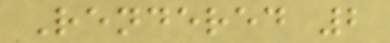Rendered 2
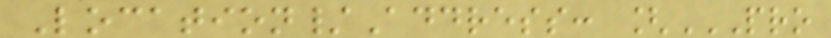Location/Address: [PRO
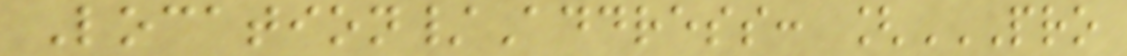Location/Address: [PRO
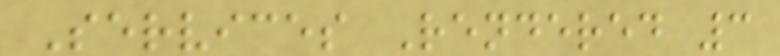Services Rendered 3
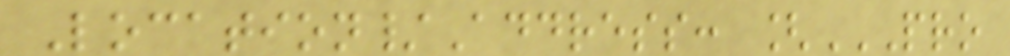Location/Address: [PRO
